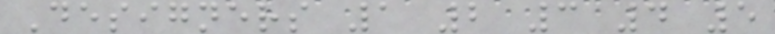Designers 1 2 3 4 5
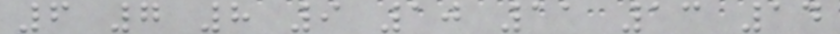6 7 8 9 10 11 13 14
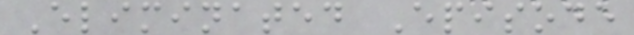Eliminated Episode
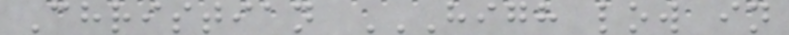Christian HIGH LOW IN
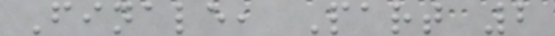Finale, Part 2
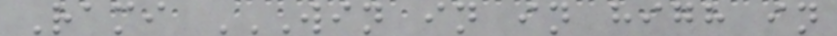Rami WIN IN IN HIGH IN
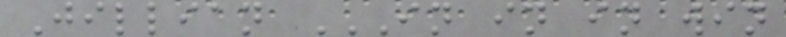Jillian IN IN IN WIN
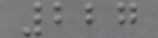227
